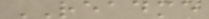README
